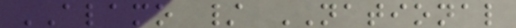ALAMO / NATIONAL
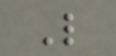L
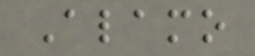Alamo
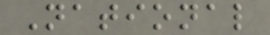National
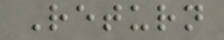Return
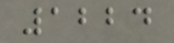1224
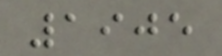1905
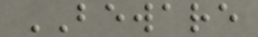BEWARE
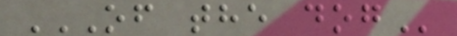OF THE DOG
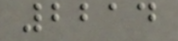2214
